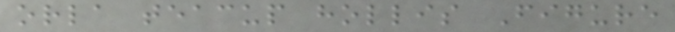orla teacup hollis Figure
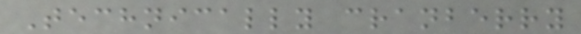Technically cranberry
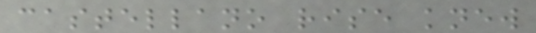castellano rise knew
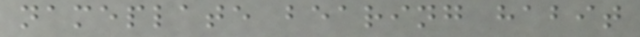nameplate bearing habit
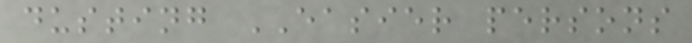dusting EASIER persons
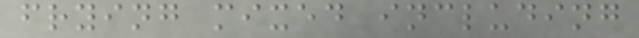frying mixed including
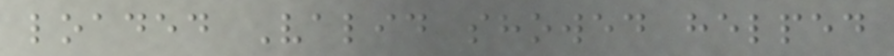loaded Valid showed helped
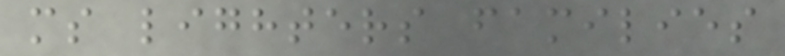ms lighters families
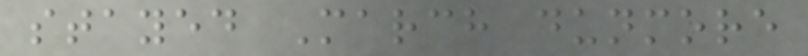stayed March dunmore
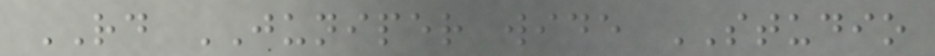RD JUNIPER wide STUDIO
